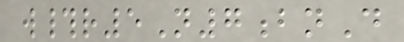w#r5N7bnD
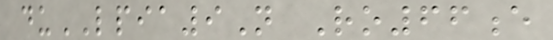duLPIA9N Ro66e
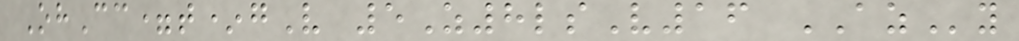OhCc=t*gV 5Z8lsV16 AZy
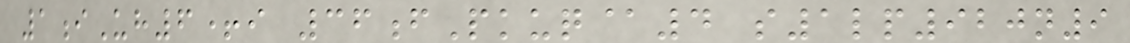1iUh6+i 36fPkuq@4 s1lp920n9
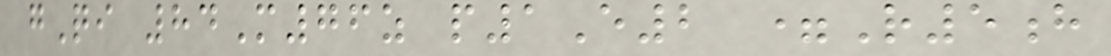gQi 84M76z p1E2 =R5h
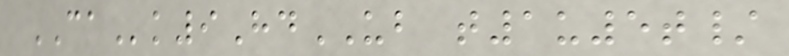CAk9HdUB t1u5t/
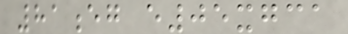81eg e05xgca
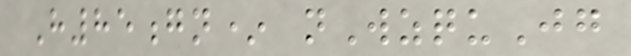H85gn* nWzquJg
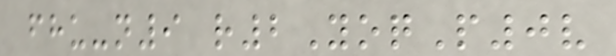fhu-n9 r2YoqP0v
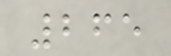265
